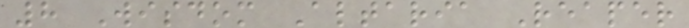8 Wisdom Altaria Reaper
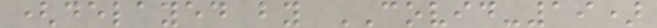(delayed by COVID-19)
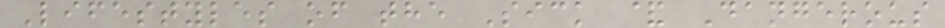Lifestyles of the Sick & Dangerous
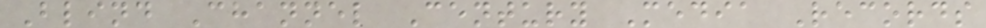Blind Channel Century Media Records
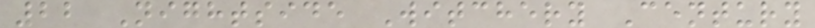22 Nightside Witchery Century
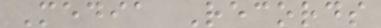Media Records
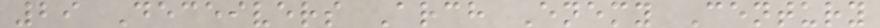29 Deceivers Arch Enemy Century
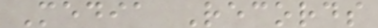Media Records
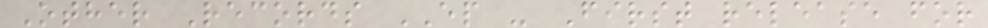Other Records EP - First release for
